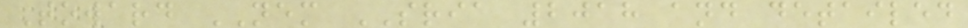Toward NEM SRIA 2018 and detailed
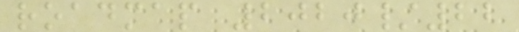roadmap 2020/22
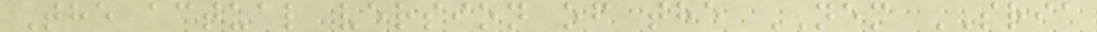The actual version of the NEM SRIA
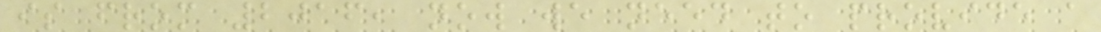is from 2016, now we need to provide a
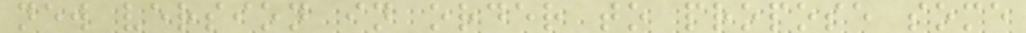new version in order to propose some
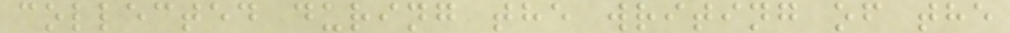collected during the writing of the
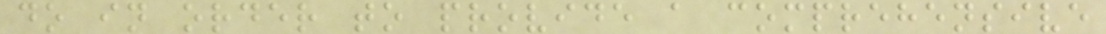do in order to provide a comprehensive
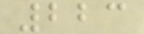223
